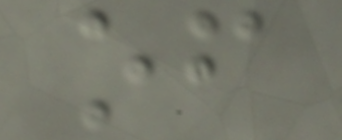of
